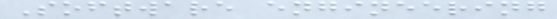Software engineering
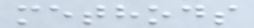methods
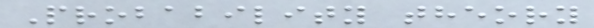Probability theory
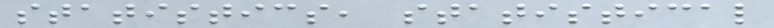statistics, statistical
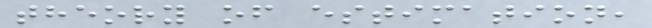theory of estimation,
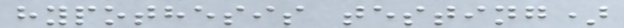hypothesis testing)
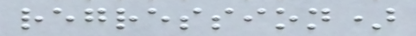regression)
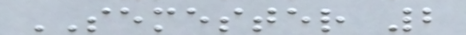SEMESTER 2
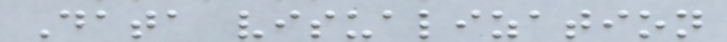Data visualization
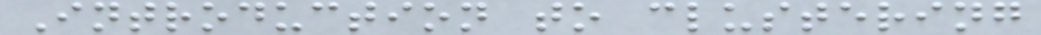Introduction to clustering
